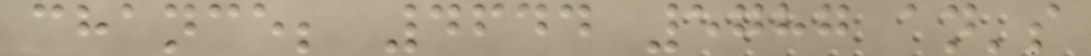chance; 4644 5787 an's
